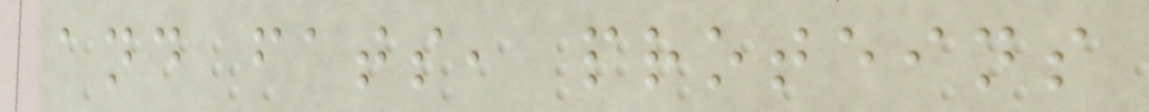and fats, proteins
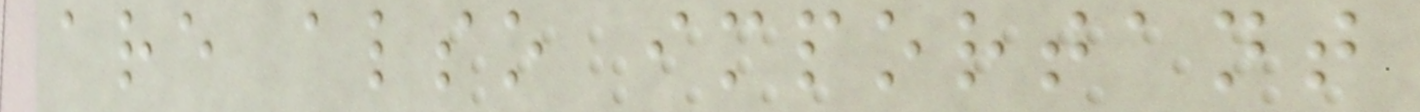are also important
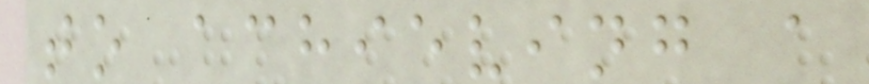to achieving a
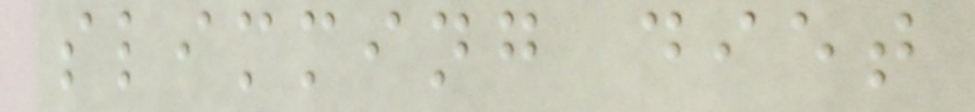slimming diet
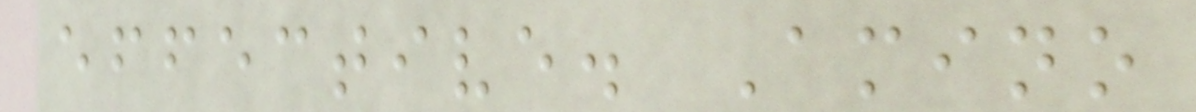effective. Amino
